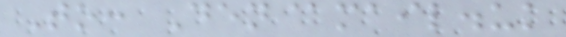To: Den@mail.uk
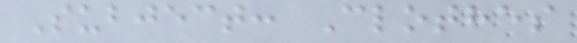Subject: Clothes
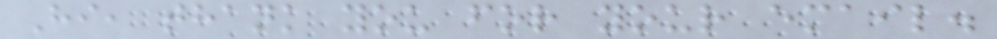Hi, thank you for your email.
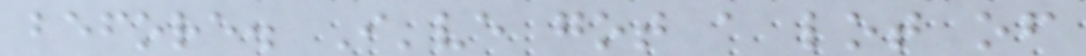before. I've got a lot of
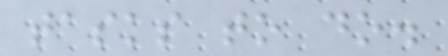tasks to do.
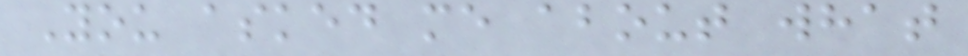You asked me about what
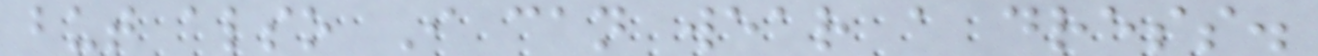but also I can wear a dress.
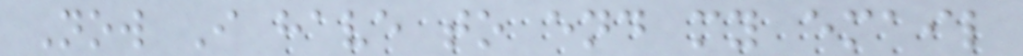Now I have to end my email
